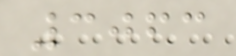3063
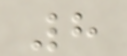8
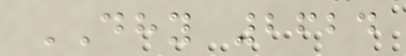DHY 2624
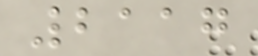2117
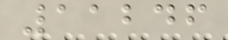11246
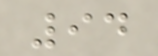94
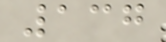137
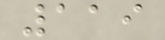119
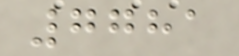7781
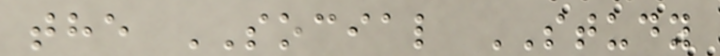the SOCIAL STUDY
